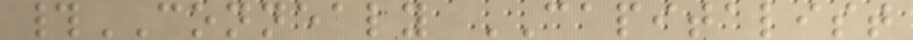#CONNEALY CAPITALIST
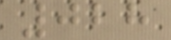028
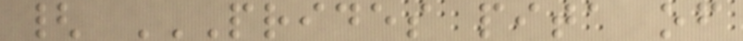{ PRIDES PITA OF
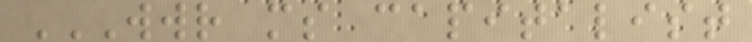WWR MS CAPITALIST
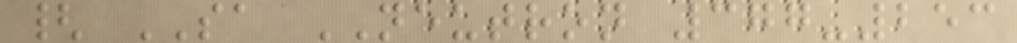{ SA NEUTRON 377-253
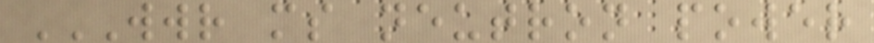WWR MS NEUTRON POWER
